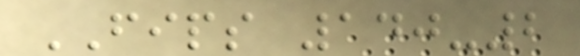FIPS 140-2
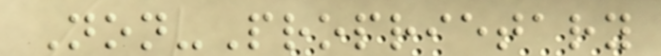Non-Proprietary
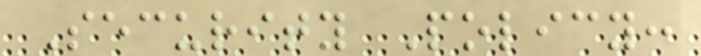Security Policy:
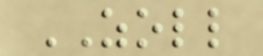ZOLL
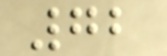72
